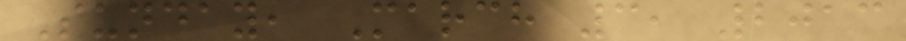Sunday, March 3, 2013
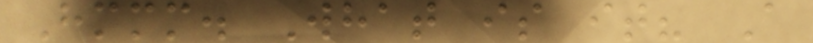Hmmm. What is it? A
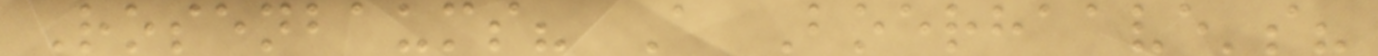Rosenbaums? A Boerhaave's?
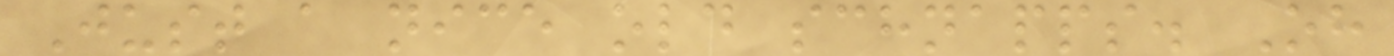Just a nice old schnapps. Oh
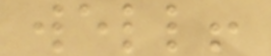well!
